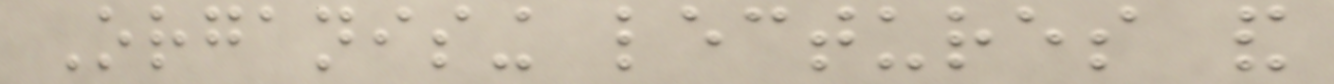Organising lectures and
